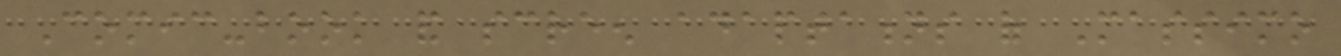Comic-book and screen adaptations of Massimo
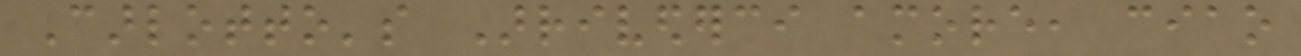Carlotto's Arrivederci amore, ciao
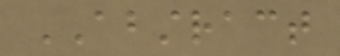ABSTRACT
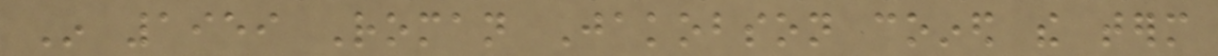In 1959 Roman Jakobson coined the term
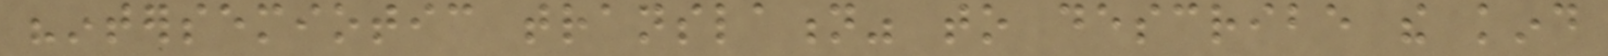"intersemiotic translation" to describe the kind
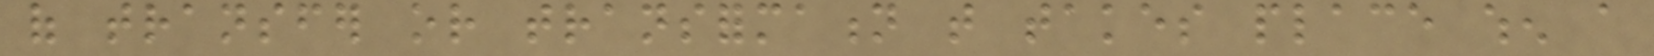of transfer or transformation that takes place when a
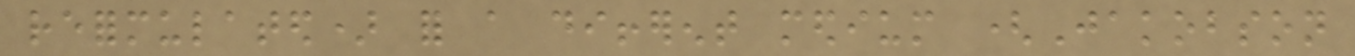reformulated) for a different medium (Jakobson
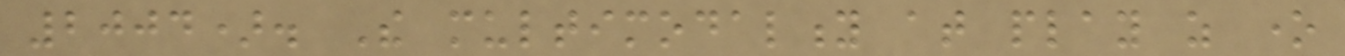2004). The multimodality at play as one
